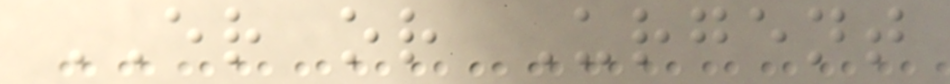ER or Urgent
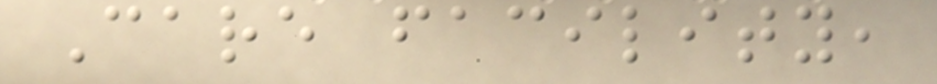Care facility,
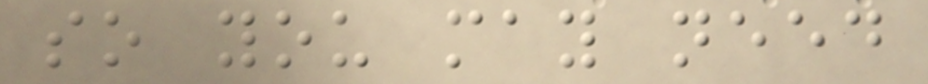so you may need
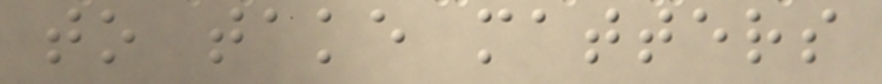to take matters
